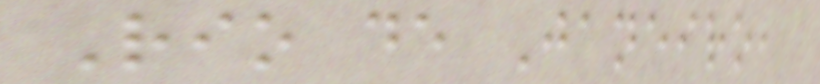Rio de Janeiro,
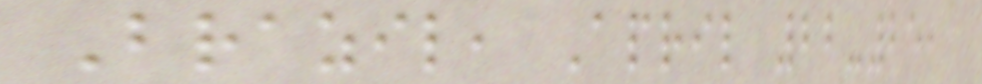Brazil, April 22-25,
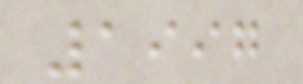1997
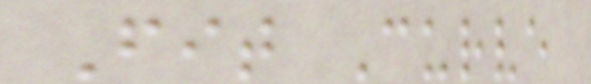Fit Curve
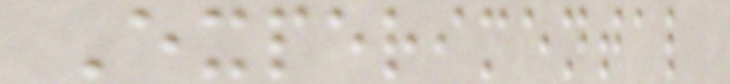Experimental
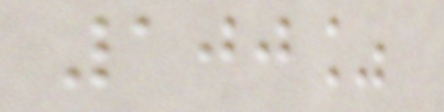100%
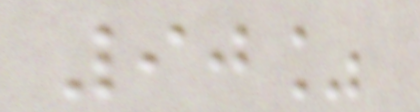90%
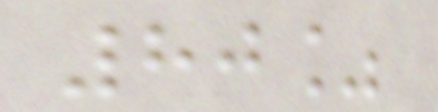80%
